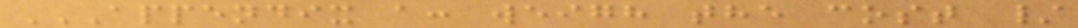APPENDIX A: WEIGH THE COST /
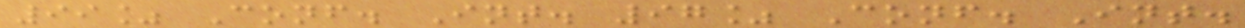99% Conf. Int. 97% Conf. Int.
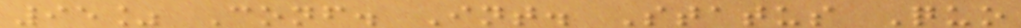95% Conf. Int. Status Quo
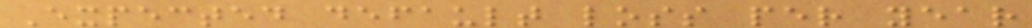Expected default loss per year
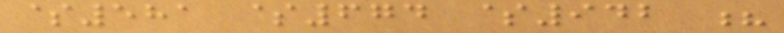$581 $674 $942 ?
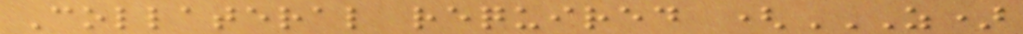Collateral required (Z)
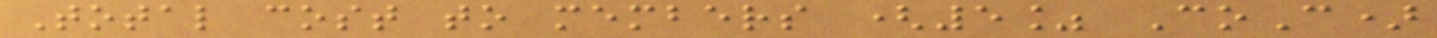Total cost to members (5% CoC)
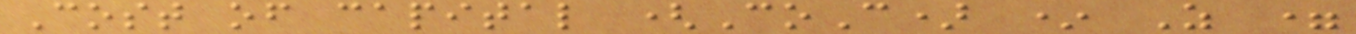Cost of capital (CoC) * Z =
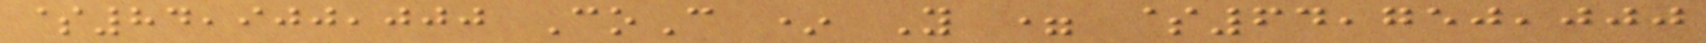$84,900,000 CoC * Y = $64,750,000
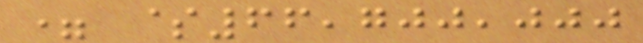= $66,700,000
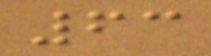63
